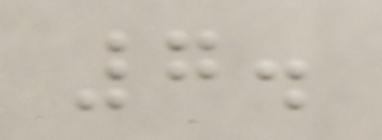7.
